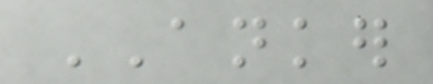ANKER
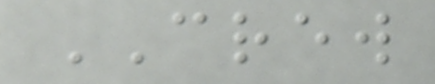CREW
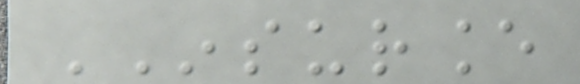INSURANCE
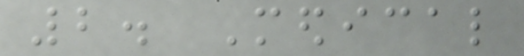2. Medical
